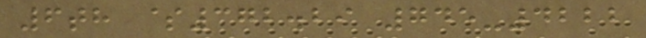6th $372.29 745-4222
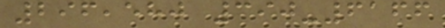296,580 390-6166
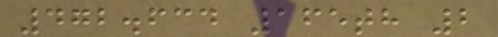472.634 165th 2
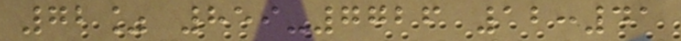72% 859-7726 12:41
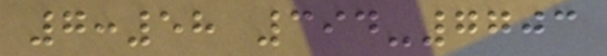7:58 394-7703
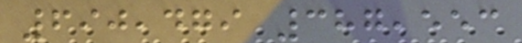690,479 387,553
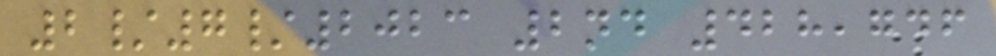2/7/2023 2nd 428,746
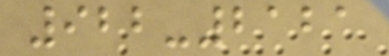922-2121
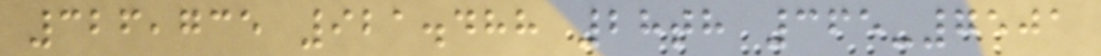326,735 921.488 28th 365-7501
